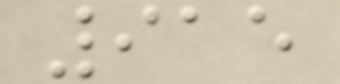915
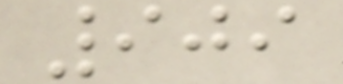909
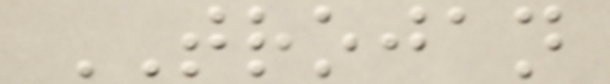TROJAN
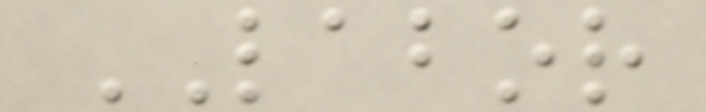LABOR
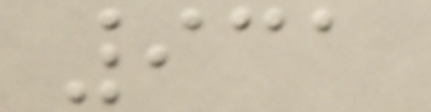931
